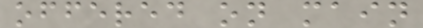offered on main
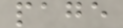page
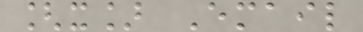[x] Email
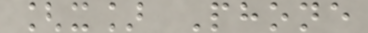[x] Phone
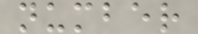number
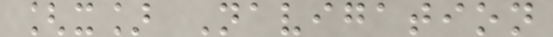[x] Navigation
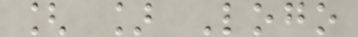[ ] Logo
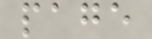page
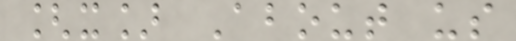[x] About us
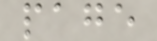page
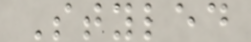Styled
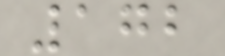172
